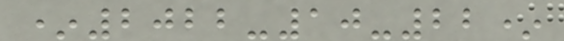*2022-10-22*
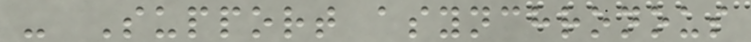- Support asynchronous
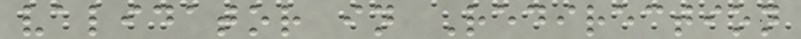validator in Redirection
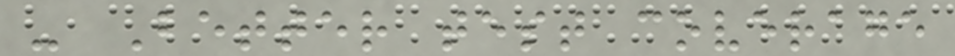- Better test coverage
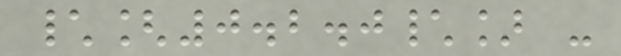\[0.2.0\] -
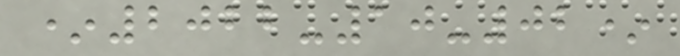*2022-10-02*
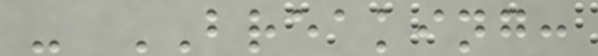- BREAKING:
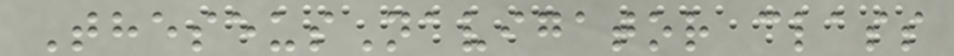TheseusNavigator class
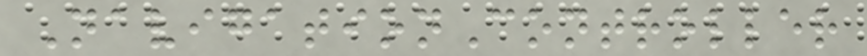NavigationController
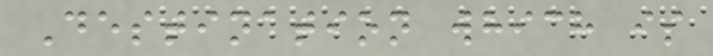Destination which is
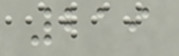219
